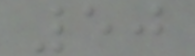50
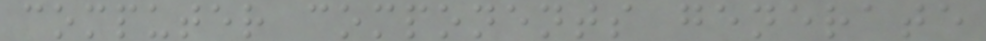computer components generate
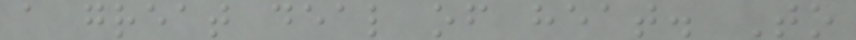a great deal of heat. To
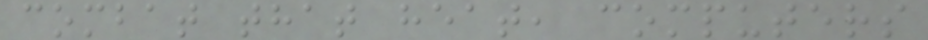combat that heat, computers
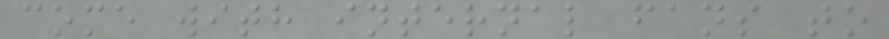come with internal fans to
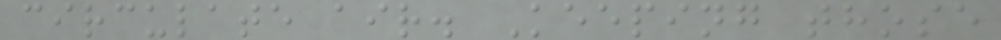circulate air. Keeping those
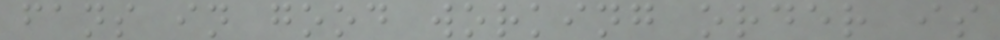fans in good working order is
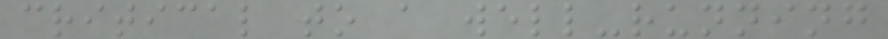critical to a well-running
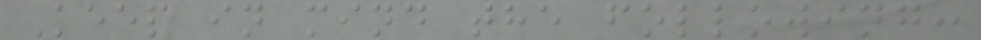Keep in mind the following:
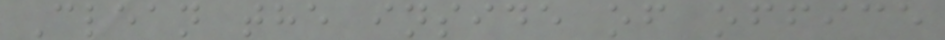Clean the inside of office
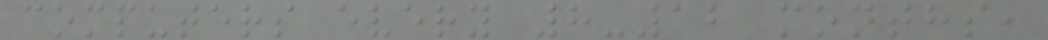computers every 8-12 months,
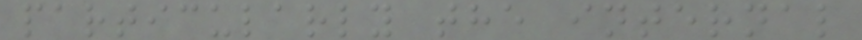particularly the internal
